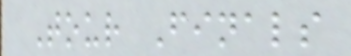Tour Finals
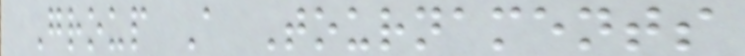Group A Tournaments
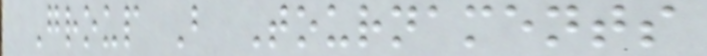Group B Tournaments
